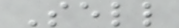Sell
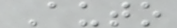Auto
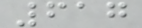617
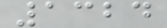1324
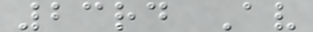23rd Av
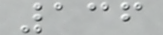136
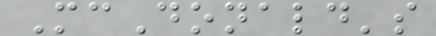McDonald's
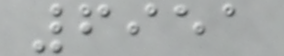6951
